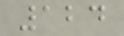124
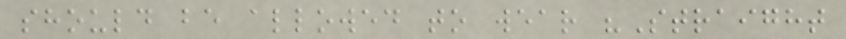should be allowed to wear "Straight
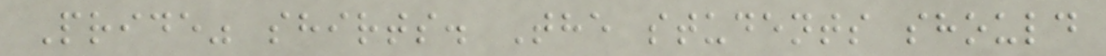Pride" shirts. The students should
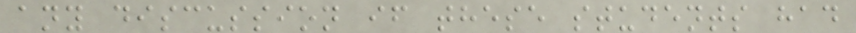any discussion if these students had
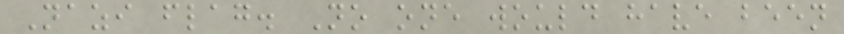Nazi flag. No one would have been
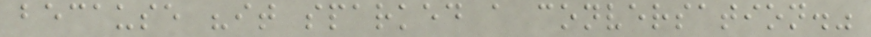because "it sparked a conversation."
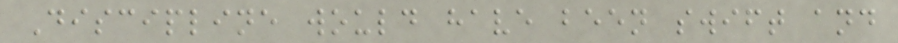Discipline would have been swift and
